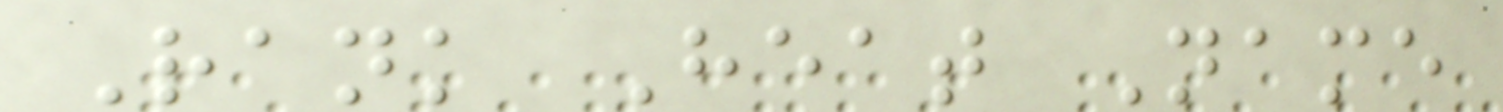Rank Heat Name
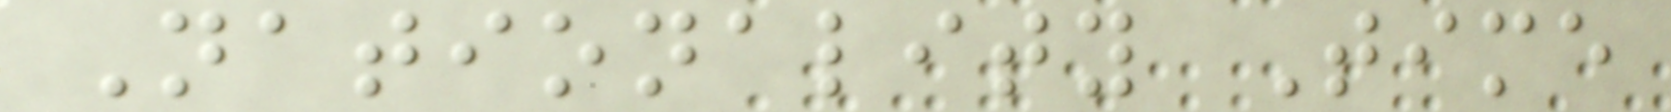Nationality Time
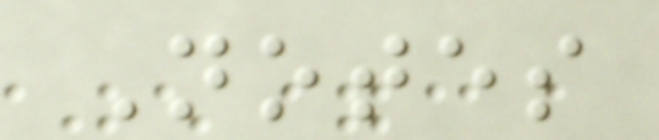Notes
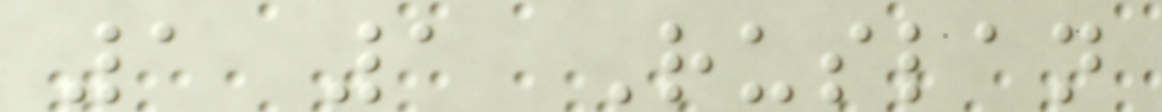1 1 Ruslan
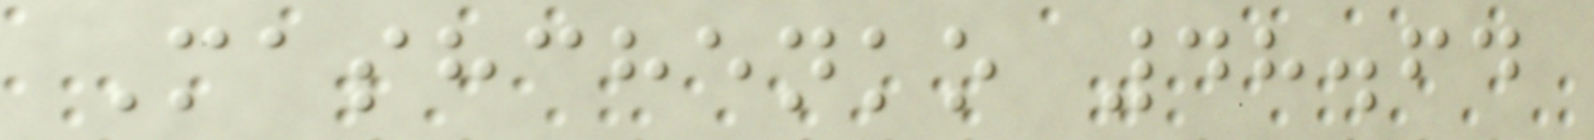Mashchenko 48.64
